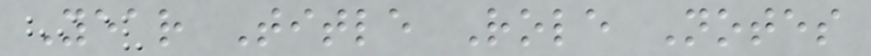Year Title Role Notes
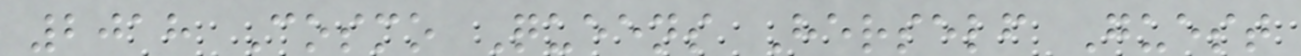2018 Cosmo Queens Herself Guest
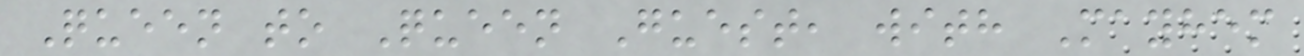Queen to Queen Guest, with Mayhem
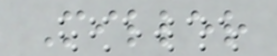Miller
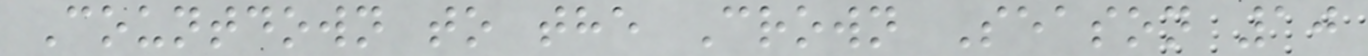Countdown to the Crown Season 10
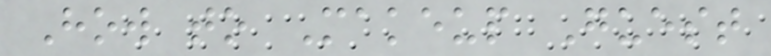How to Makeup Guest
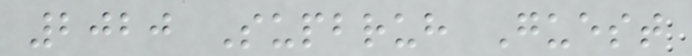2020 Supbruh Guest
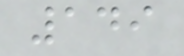149
